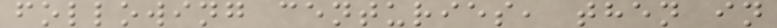following centuries, then in
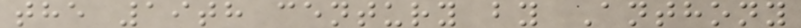the 19th century by Anthony
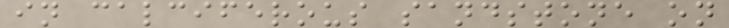in calciferous sandstone on
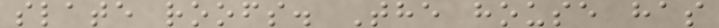slate roofs. The house has
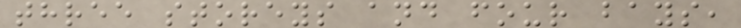three storeys and four bays,
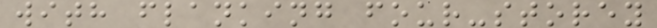with flanking four-storey
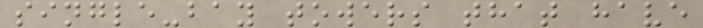single-bay towers that have
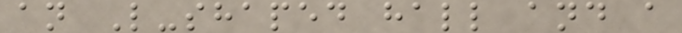an L-shaped hall and a
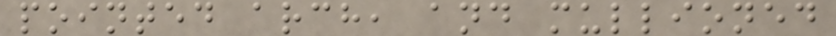pointed arch, and mullioned
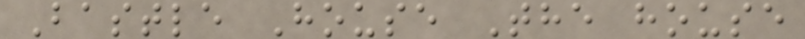Bastle House The house
